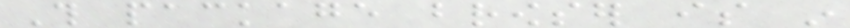This package browser is in
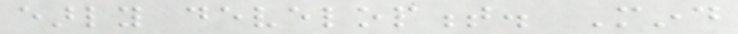early development. Mind
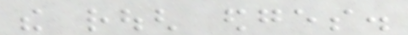the rough edges.
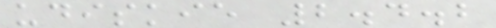udiskie 2.4.2
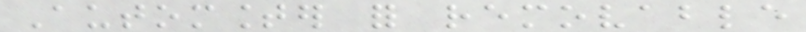Automounter for removable
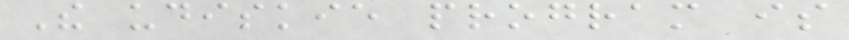The udiskie program is
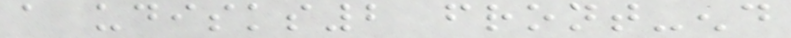a udisks2 front-end
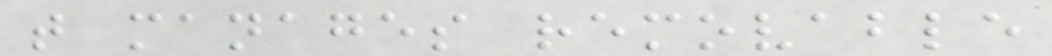that manages removable
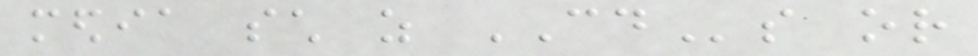media such as CDs or
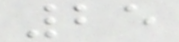25
